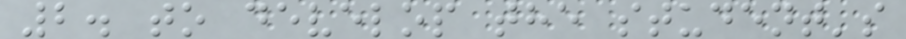2. to develop the student's
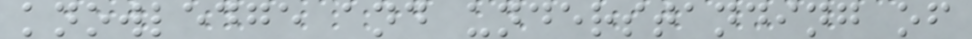knowledge and understanding of
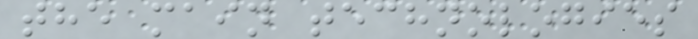the main technologies
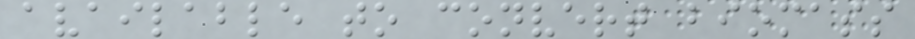available to convert biomass
